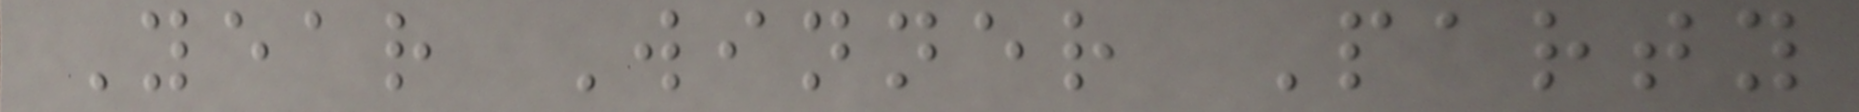Year Winner Party
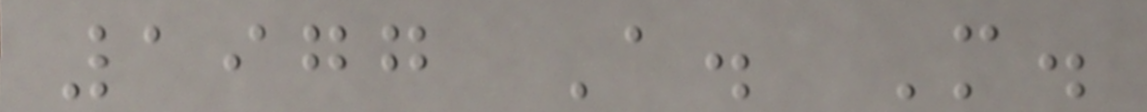1977 A. M.
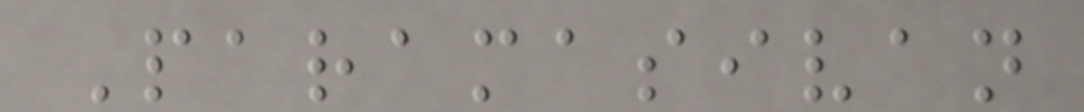Paramasivan
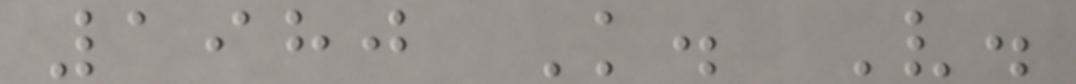1980 K. V.
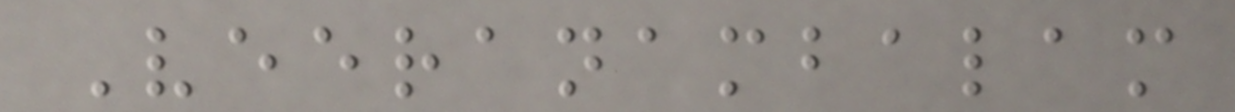Veeranambalam
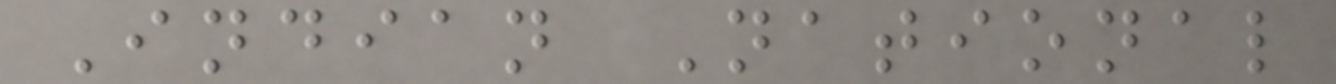Indian National
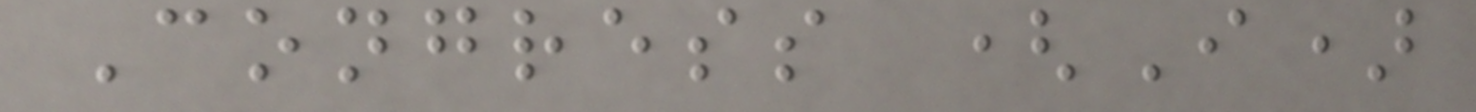Congress (I)
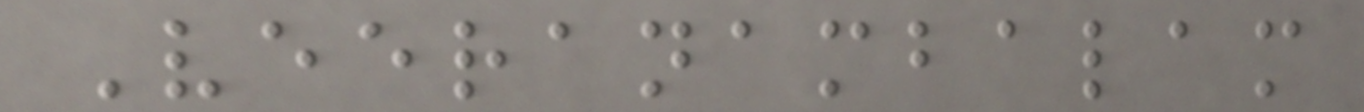Veeranambalam
